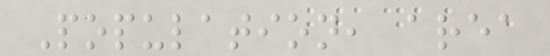Population, area
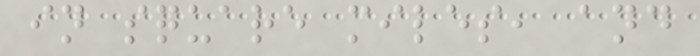in square miles, and
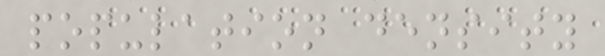population density
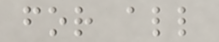for all
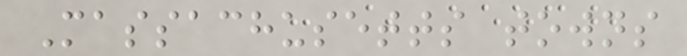Massachusetts towns
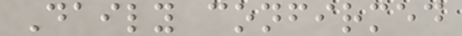Daily confirmed
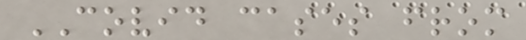COVID cases from
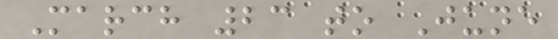March 23 to June
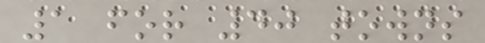1 for 40 towns
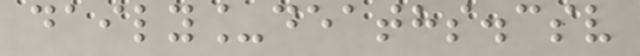daily_deaths.csv
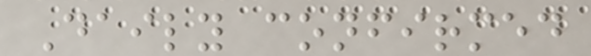Daily confirmed
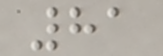81
